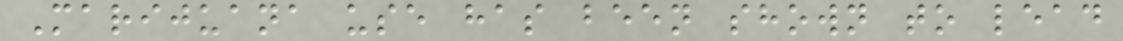Marijuana use has been shown to lead
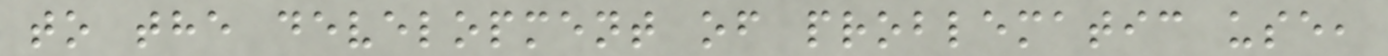to the development of problematic use,
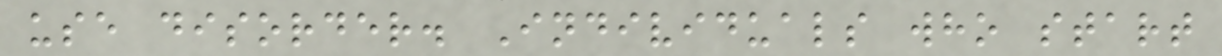use disorder. Individuals who start
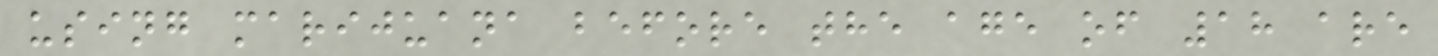using marijuana before the age of 18 are
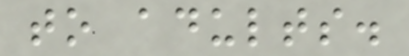to adults.
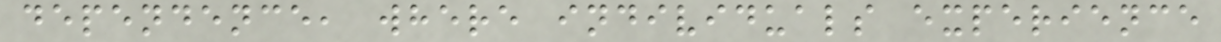dependence, where individuals experience
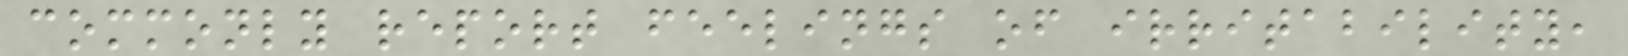commonly report feelings of irritability,
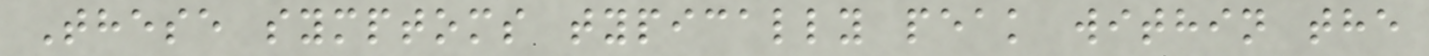These symptoms typically peak within the
